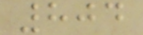804
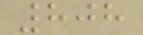808
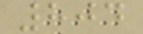804
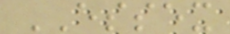ESSEX
